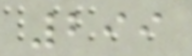299
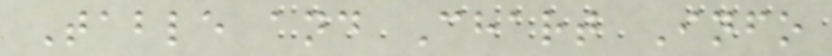Table and Chart Info
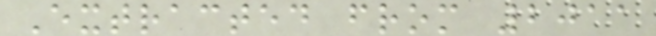Extracted from 2011
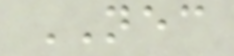NEC
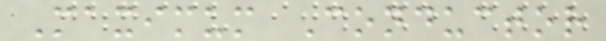Maximum Conductor
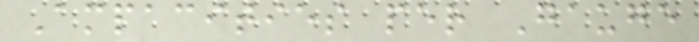Ampacities per Gauge
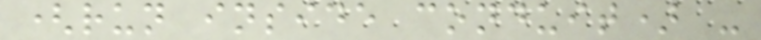(run inside conduit) -
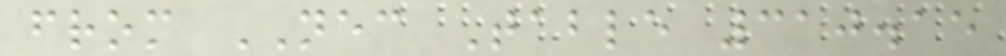from NEC Table 310.15
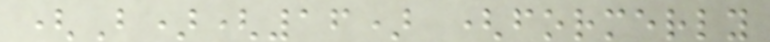(B)(16) (formerly
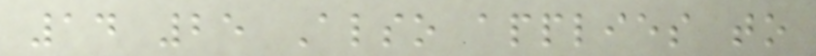14 25 Also applies to
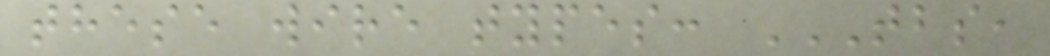these wire types: TBS,
